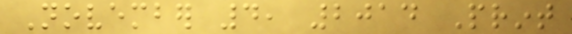November 4, 2014 Print
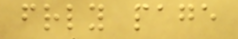friendly page
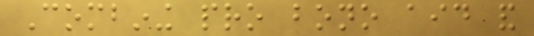Combining pro bono aid and
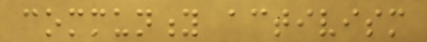community activism
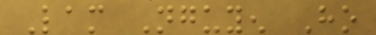Lam Nguyen Ho
